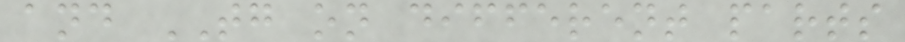and TG on different parts
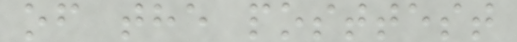of the posttest
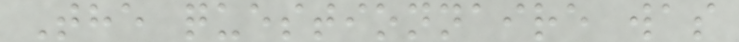The questionnaire was
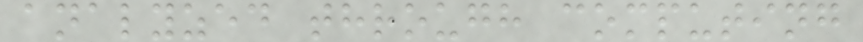analyzed through computing
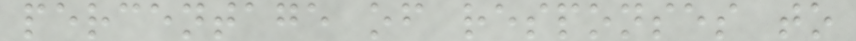percentage of responses to
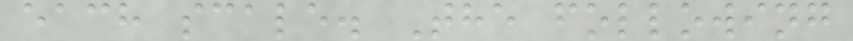each scale. The following
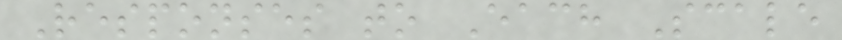Responses to Each Scale
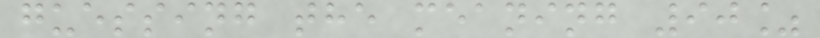guessing the meaning 90%
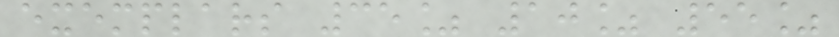exemplars 35% 10% 55%
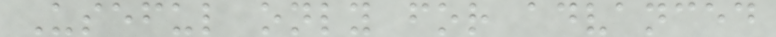Useful only for advanced
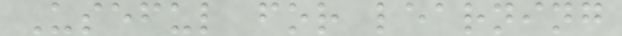Useful for learning
